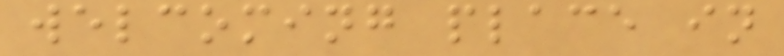welcoming place in
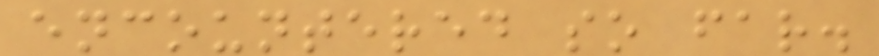encountered so far.
